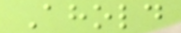Ahold
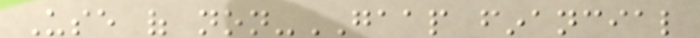Use of non-GAAP financial
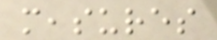measures
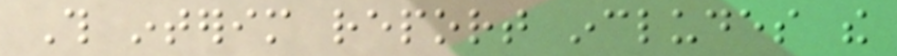This interim report includes the
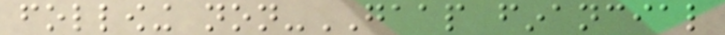following non-GAAP financial
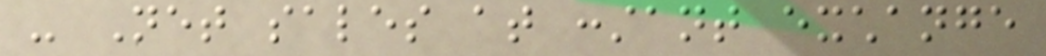- Net sales at constant exchange
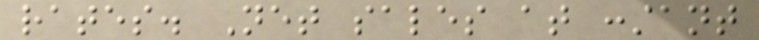rates. Net sales at constant
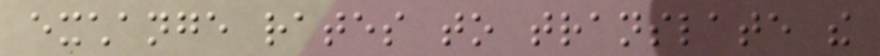exchange rates to translate the
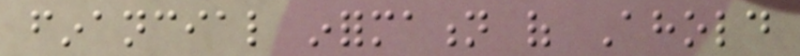financial information of Ahold
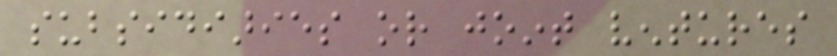subsidiaries or joint ventures
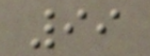99
